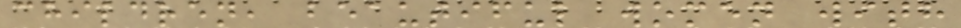children, beautiful women with
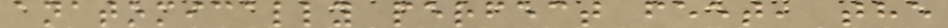anatomically perfect feet, the
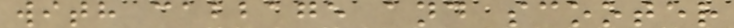with cabbage and scooter
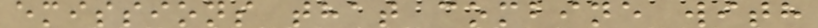emissions that combine with
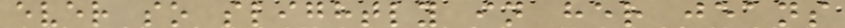ever so slightly in her jeans
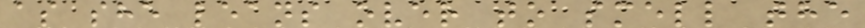as she leans over to smell the
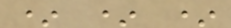* * *
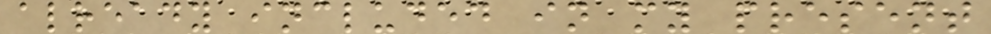already included in my present
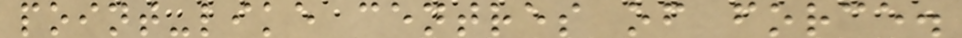point-like centres of force.
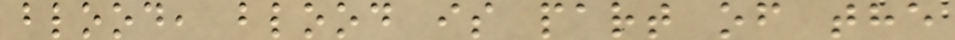blood, blood is part of the
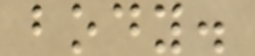body.
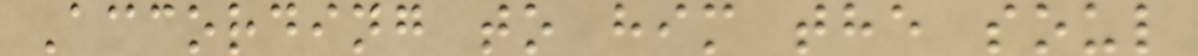According to him the soul
